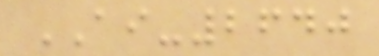AI-2640
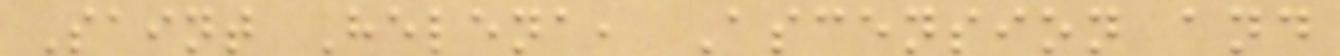Saint Helena, Ascension and
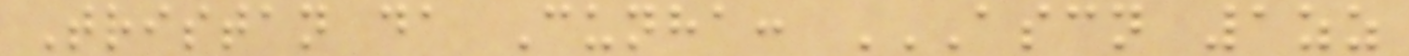Tristan da Cunha: ASCN 1ZZ
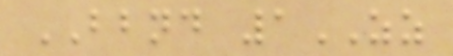BBND 1ZZ
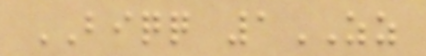BIQQ 1ZZ
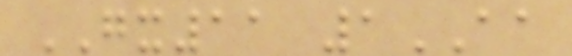GX11 1AA
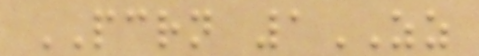PCRN 1ZZ
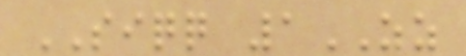SIQQ 1ZZ
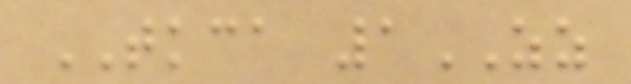TKCA 1ZZ
